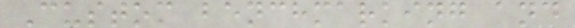Custom benchmarking and
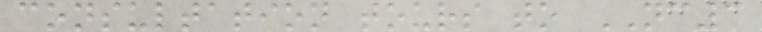consultation tours to NC3
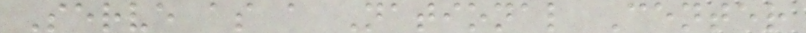Serve as a National Center
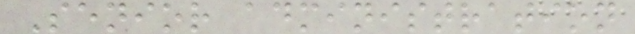Senior administration
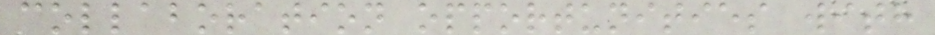collaboration opportunities with
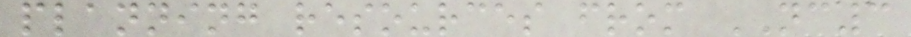planning resources from NC3
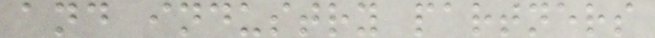and industry partners
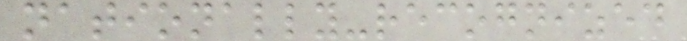nationally-recognized
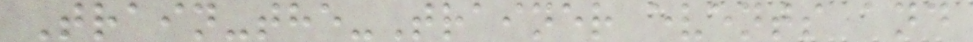Train-the-Trainer events and
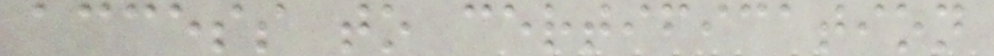access to certification
